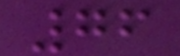76
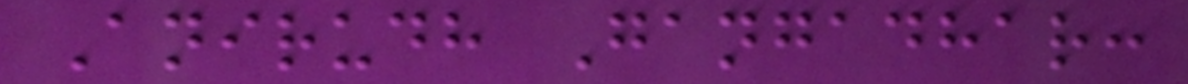Anirudh Gangadhar:
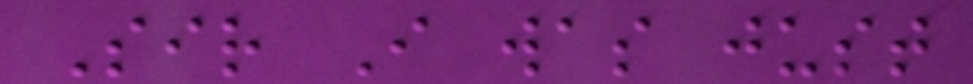Sir I was just
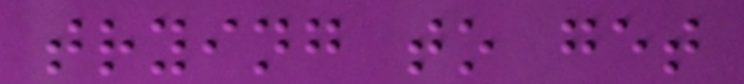trying to get
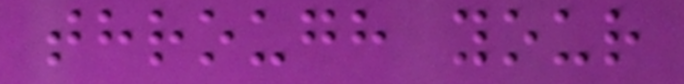through your
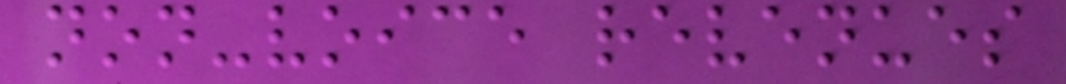non-voice revenues
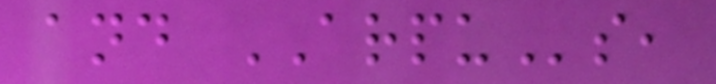and ARPUs,
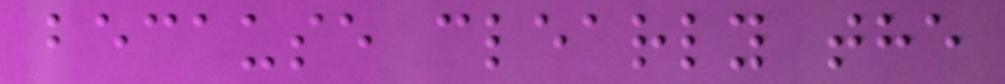because clearly the
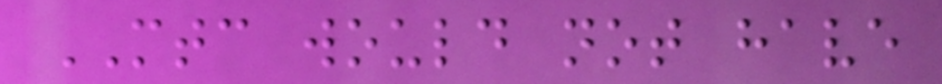MTC would not have
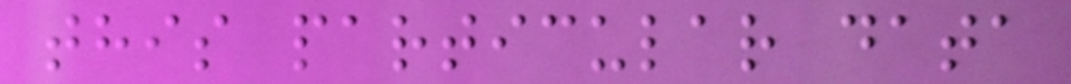this particular data
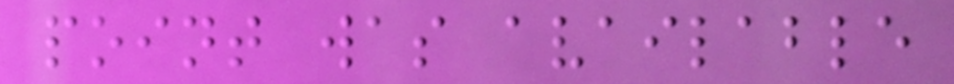point was available
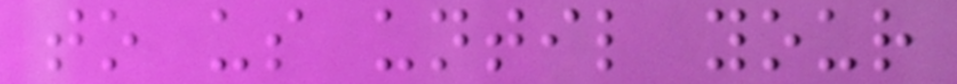to us until your
